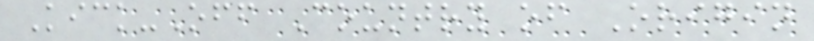Kick-Off Country of Origin
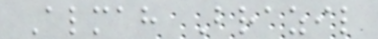Almah Brazil
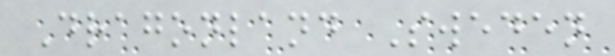Dragonland Sweden
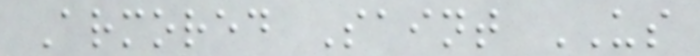Armored Saint US
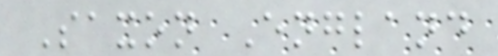Saxon England
